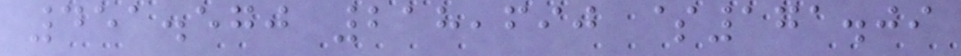451.570 218,690 $171.09
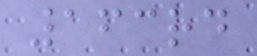163rd
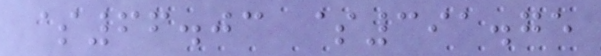$66.03 $391.75
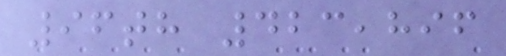96th 423,896
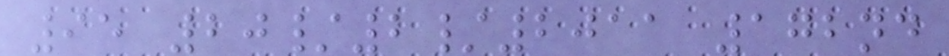95 20/2/2011 172nd
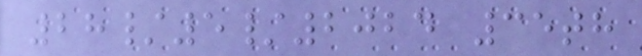28/5/2024 35th
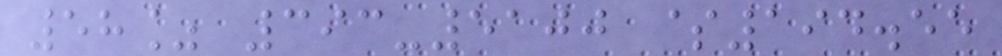58% 393-5100 $194.55
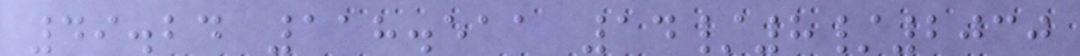49.24 118.511 14/8/2030
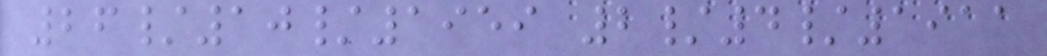26/10/1959 2/4/1911
